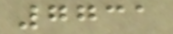7731
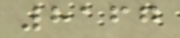8167
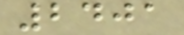2401
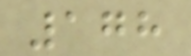178
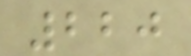220
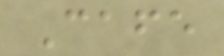Cafe
